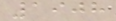1908
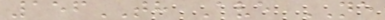156TH Ave NE
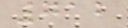712
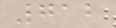712
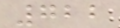722
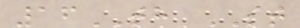16TH ST
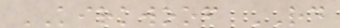KIRKWOOF RD
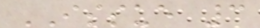ISSUE 3
